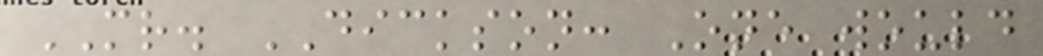MR. DICKSON: One would
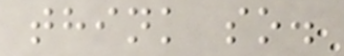think so.
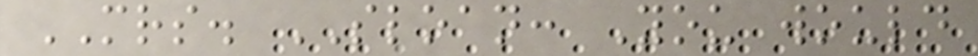MRS. SLOAN: You would
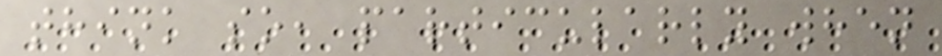think so, particularly when
